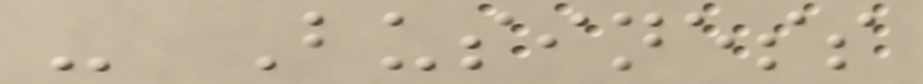- Business
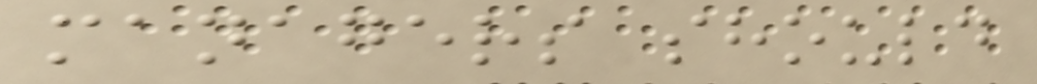managers should
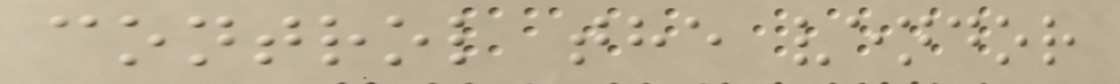control the vendor
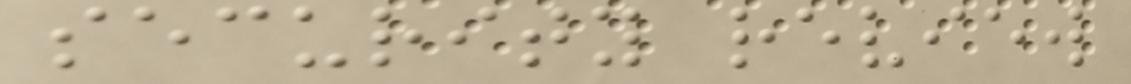security review
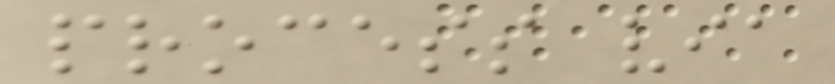process via
